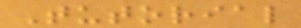Tutorial
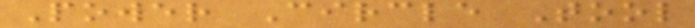Power Circle Tool
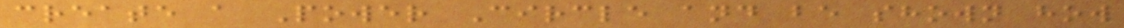create a Power Circle and be shown how
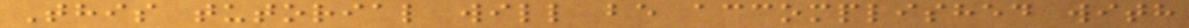This tutorial will be accomplished with
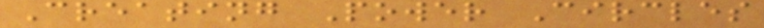Creating Power Circles
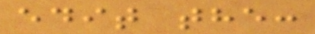edit the:
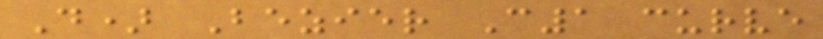D) Bezier C1 curve
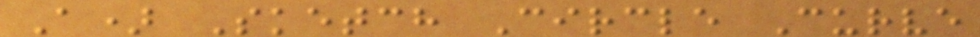A) Sketch Circle Curve
